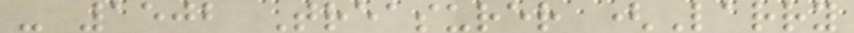- 1502 Treasurer (Larry
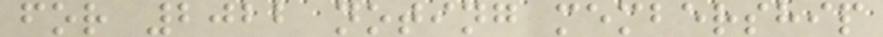for 2022 noting membership
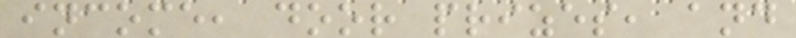income, door prizes, and
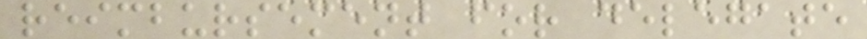reimbursement for delegate
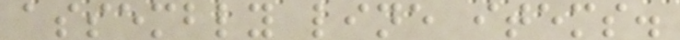assembly line items.
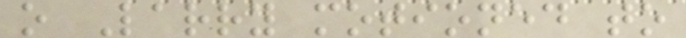o Larry motioned to
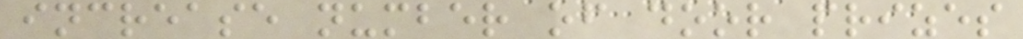increase number of door prizes
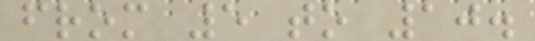from 5 to 10.
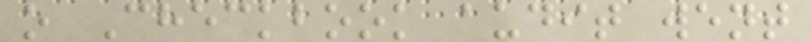o Checkbook audit went
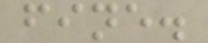fine.
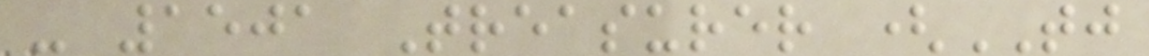- 1501 Treasurer (TJ
